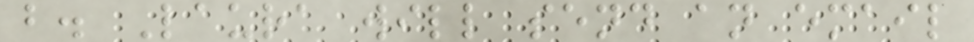b. Laura will send an email
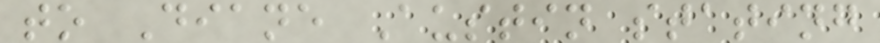to Diane Austin stating
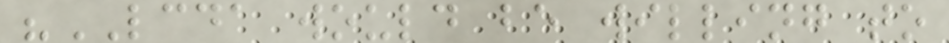"LCDA would be willing to
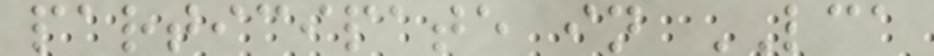participate in LCA
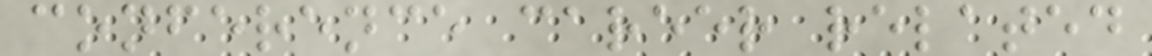conference career related
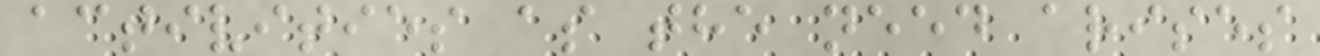activities as the need arises
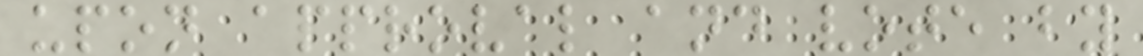upon approval and vote by
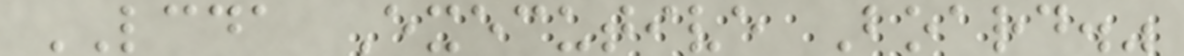LCDA Executive Board."
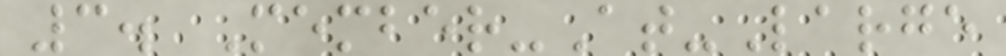3. Member-At-Large
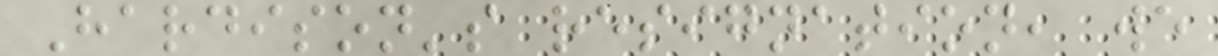Hardison's resignation, we
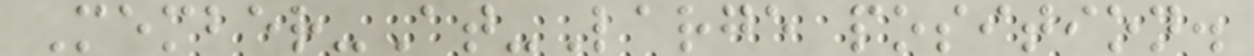Member-At-Large position.
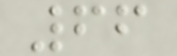66
